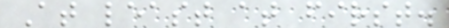At least at first.
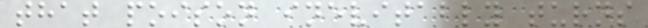that poison inevitably turns
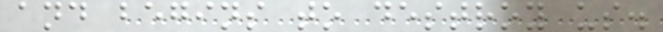and begins to destroy us.
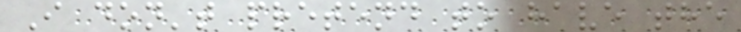I don't pretend to have the
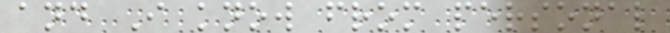and I know from personal
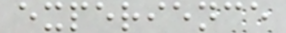experience
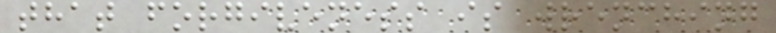that forgiveness is wrenching
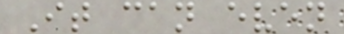It can even
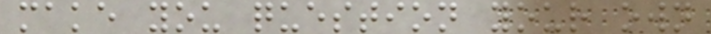make you question your own
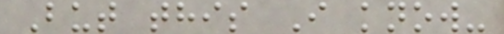But this I know-
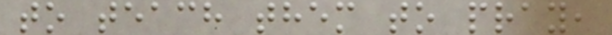to teach them to pray,
